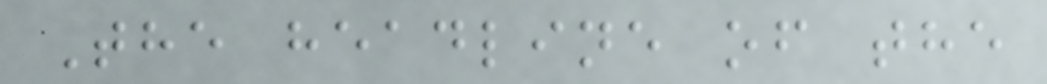The headline of the
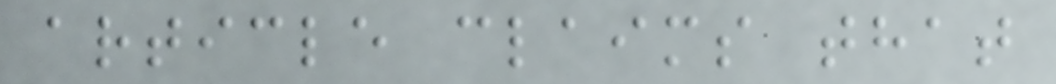article claims that
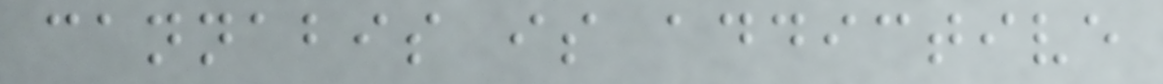cannabis is addictive
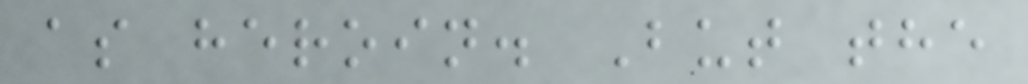as heroin. But the
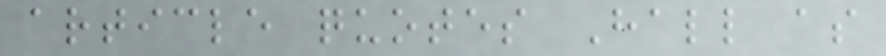article quotes Hall as
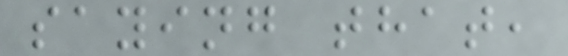saying that,
